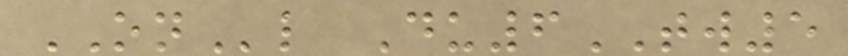ONl Du6TW5
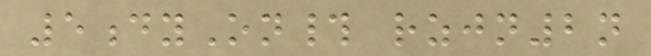5dyOn# rzjn2n
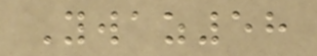Ywaz58
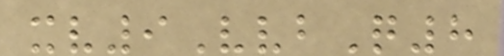xv9VvbQ8
